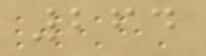264
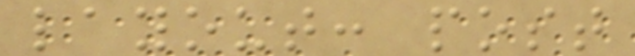layout: post
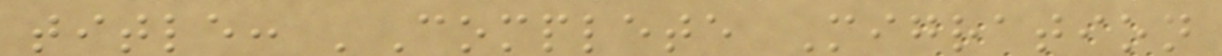title: 'Complete Migration
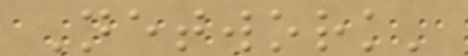Network'
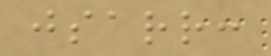jsarr:
